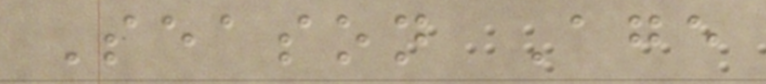Season Age
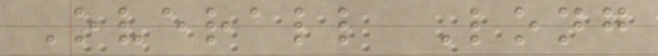Overall Long
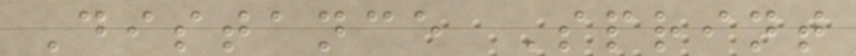Distance Sprint
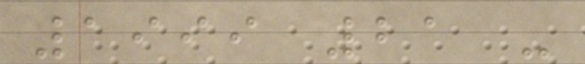1999 21 -
